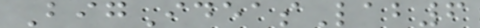BigIdeasLab6
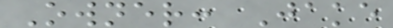Owner: Jake
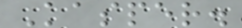Kasper.
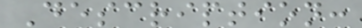Description:
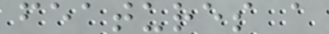features a
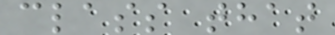class that
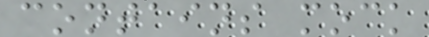contains mock
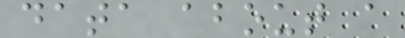data about a
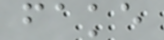fake
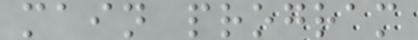main program
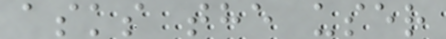asks the user
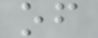of
